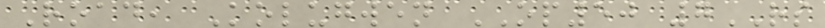Road, Kolugwen OP50 7RS
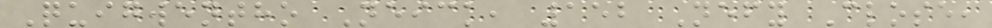Quigwentho Neick, 152 Nefy Close,
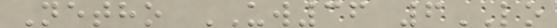Netho UW36 6LO
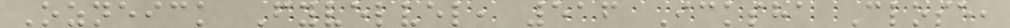Ozneick Fyvelvel, 516 Icksha Close,
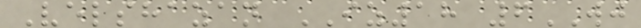Velshazan IZ18 6WJ
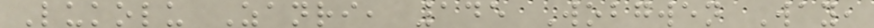Lukolu Zanri, 145 Wobgwen Way,
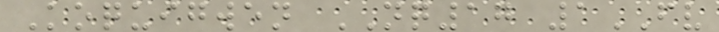Koquigwen NQ17 1FV
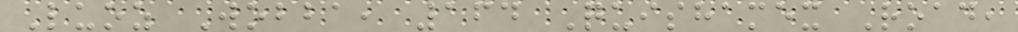Luoz Wobba, 164 Quishamex Road,
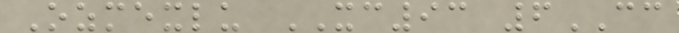Ozmexlu XC93 6CC
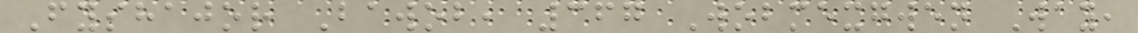Fyshajor Bawob, 367 Wobmexgwen Way,
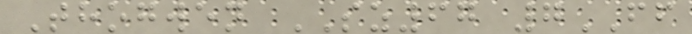Thogwen SZ67 7FF
